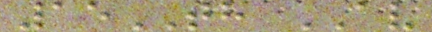15TH AV
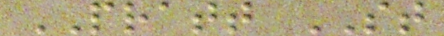PRATT ST
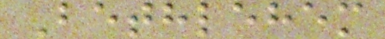Bethlehem
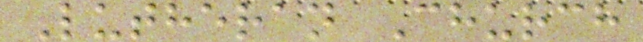Lutheran Church
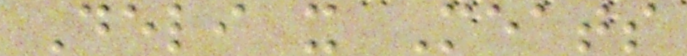Deli x Meats
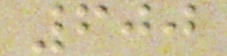600
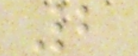2
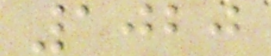1020
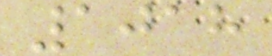1018
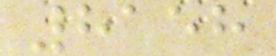8158
